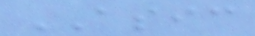ASIC
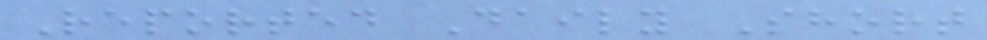Reported Daily Short
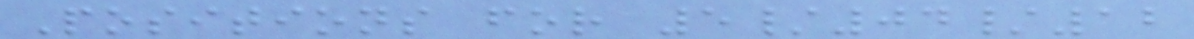Positions for 5/04/12
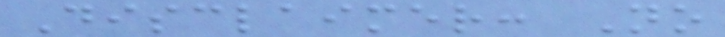Disclaimer: No
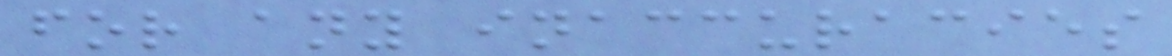for any inaccuracies
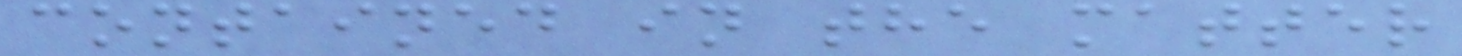contained in the matter
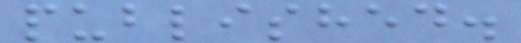published.
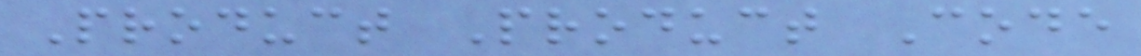Product Product Code
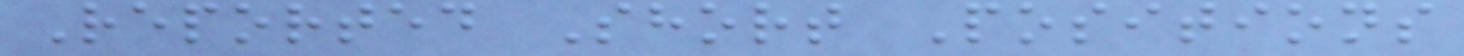Reported Short Positions
